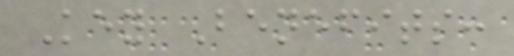Key Benefits:
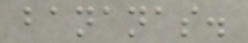bananas.
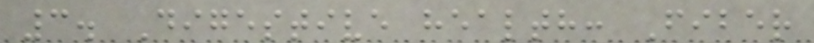3. Digestive health: Fiber
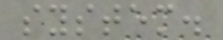system.
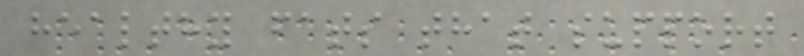healthy fats that support
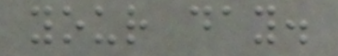your day.
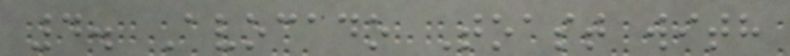4. Avocado Toast with
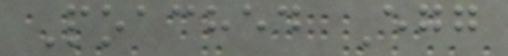Poached Egg
